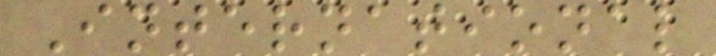International
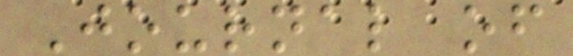Journal of
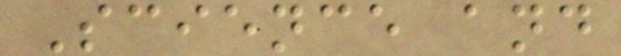Science and
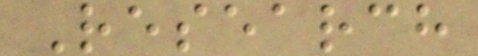Research
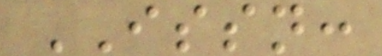ISSN:
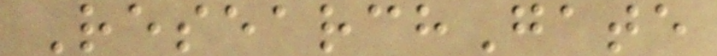ResearchGate
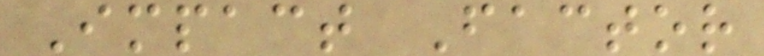Impact Factor
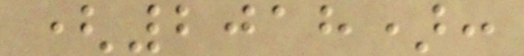(2018):
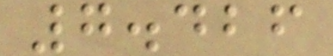7.426
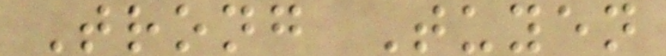Trong Tuyen
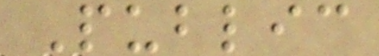Public
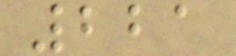221
